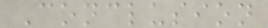Conclusion
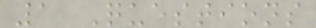1 Questions
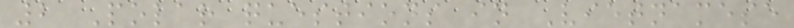2 Polar questions in Vietnamese
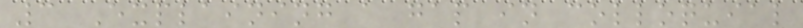3 Explaining a gap in colloquial
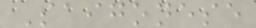Saigonese
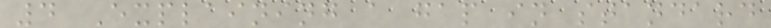4 Explaining a gap in standard
